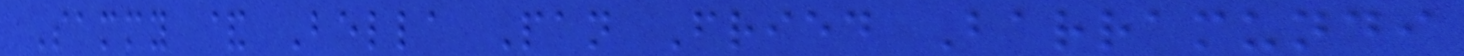Sammy & Bella Pan Fried Barramundi
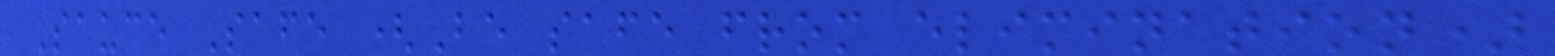Sauce Safe (Be safe from elimination)
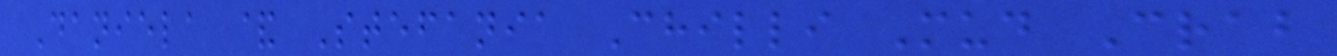Daniela & Stefania Chilli Mud Crab
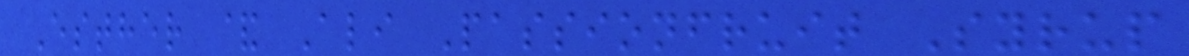Esther & Ali Passionfruit Syrup
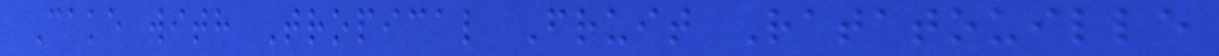Cake with Tropical Fruit Ratatouille
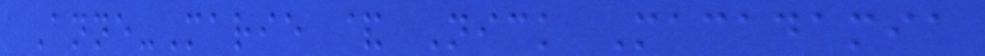Anne-Marie & Nick Macadamia
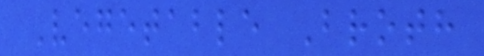Vegetable Broth
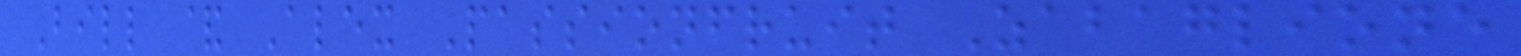Bill & Alex Passionfruit Zabaglione
